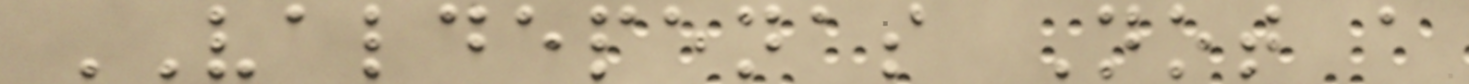VALDEPENAS Not a
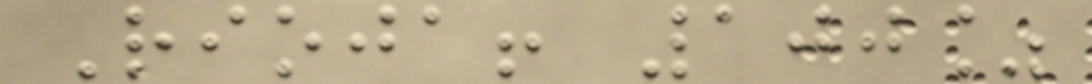Rioja! 100%
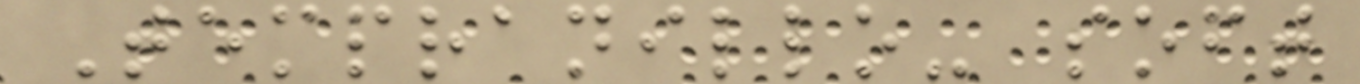Tempranillo- soft
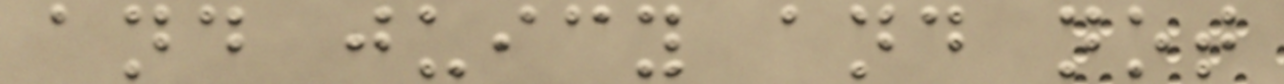and juicy and not
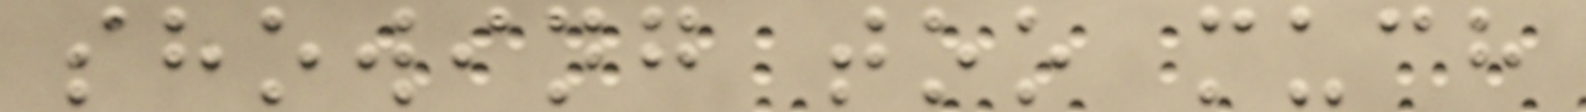showing too much
